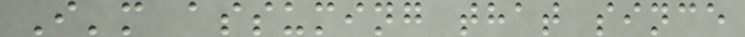I'm assuming that since
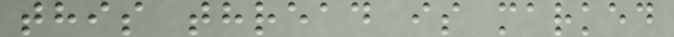this thread is marked
